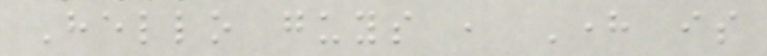Hello guys , Here is
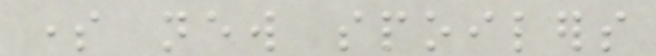some new spoilers
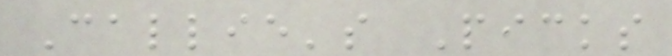Callie's Picks
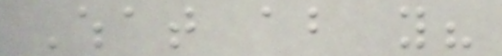What about you?
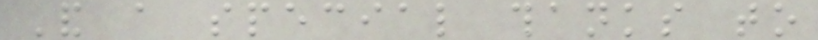And a special thanks to
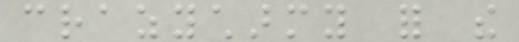crazycharmy for the
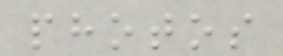photos
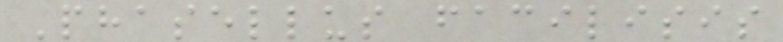Phasellus facilisis
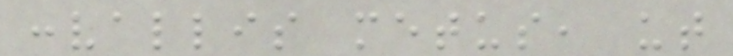convallis metus, ut
